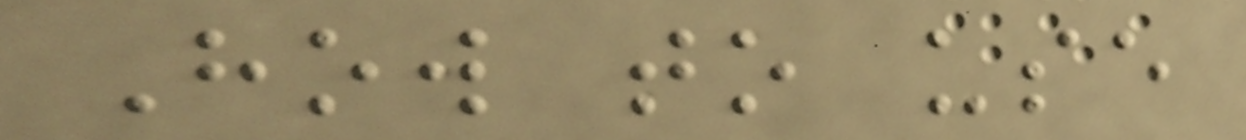How to use
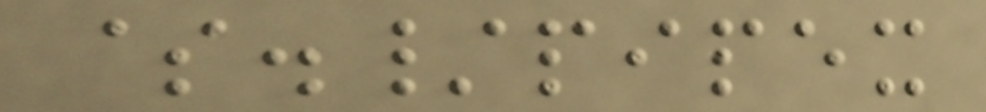$./pipex
